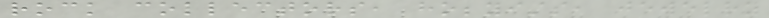rock collectors, hobbyists, jewelry
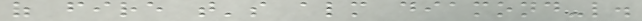of fire that's almost diamond-like.
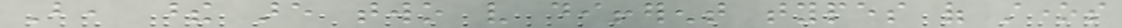But, these are two very different types of stones
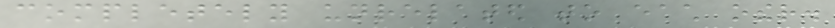completely unrelated to each other.
